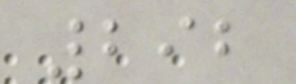292
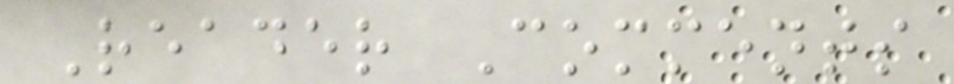Reader Comments
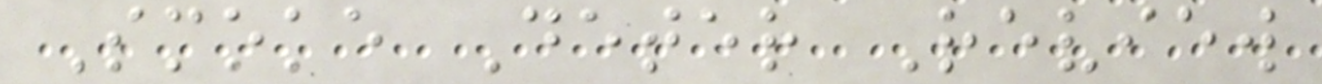Smoke Deter Review
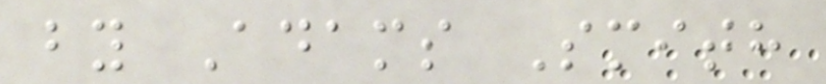by Adams Smith
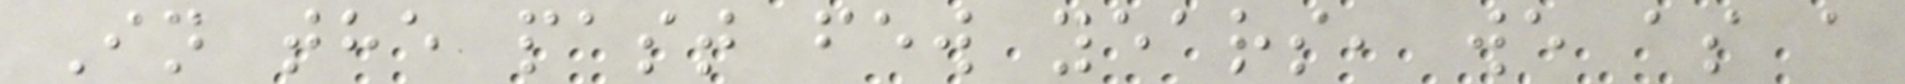In the past few years, we as a
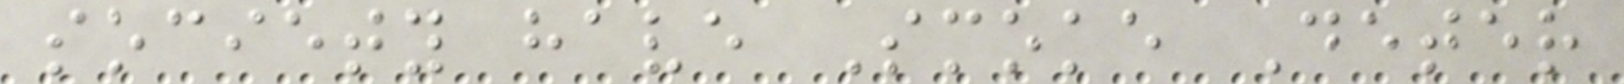society have Smoke Deter
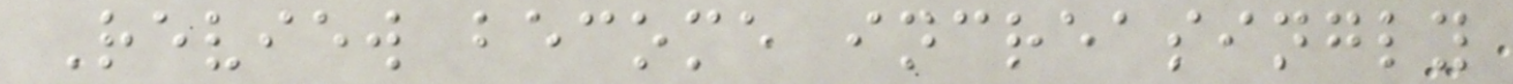Review become increasingly
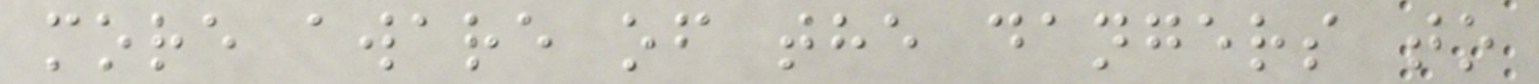more aware of the dangers to
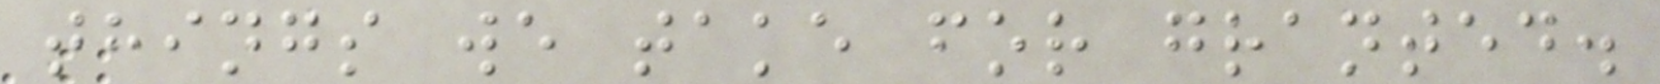things we take for granted.
